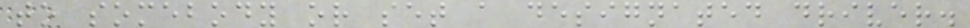to somebody or set a designated driver.
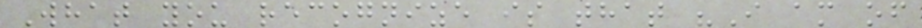What you recognize is that "I am of
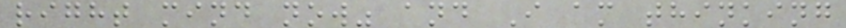right mind now" and I am thinking
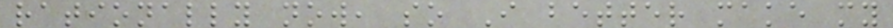rationally now, so I better make my
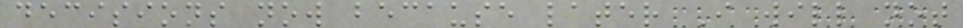decisions now because later I will not
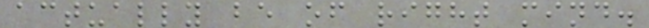actually be of right mind.
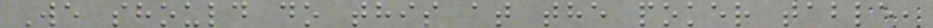We should do this at the poker table,
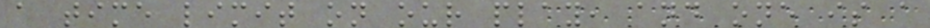a time limit on our play, and one is a
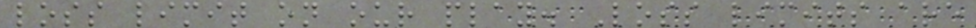loss limit on our play. Loss limits are
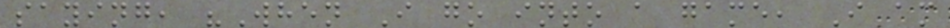saying, "When I go into a game, I am
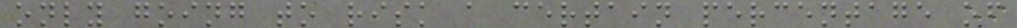only going to risk a certain percentage of
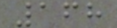168
